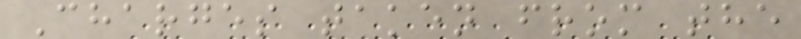Charges taken from the
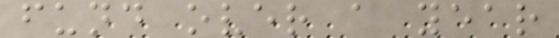fund over a year
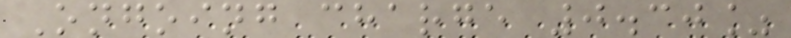Ongoing charge 0.30%
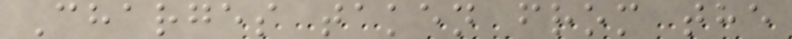Charges taken from the
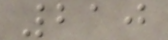210
